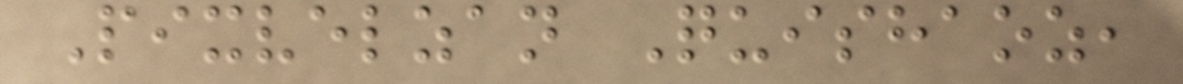Pixvelzan Quishaoz,
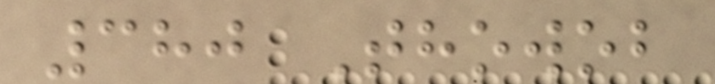380 Thowob
